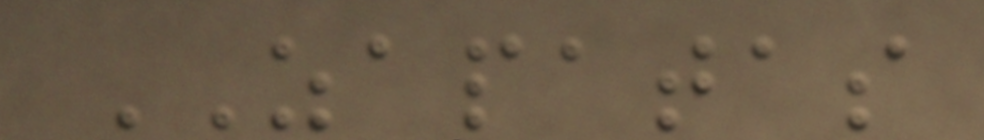ZAPATAS
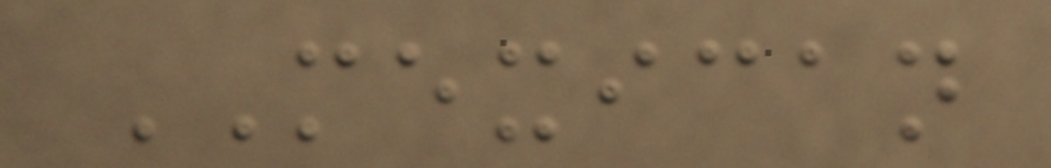MEXICAN
